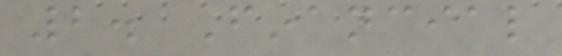2. Financial
